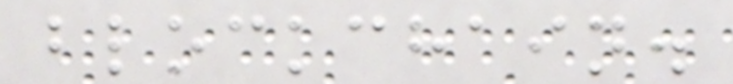blockchain.
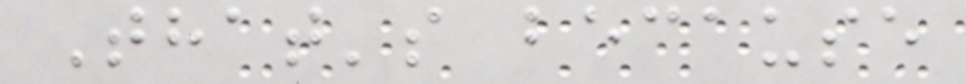That's because
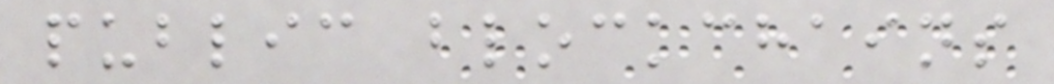public blockchains
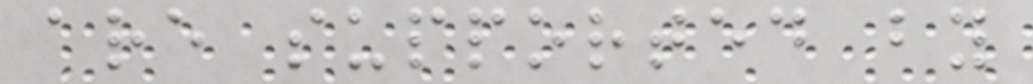are supported by
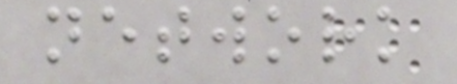network
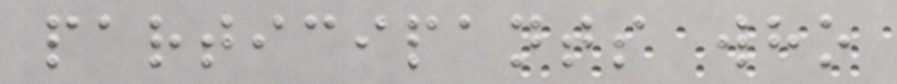participants who
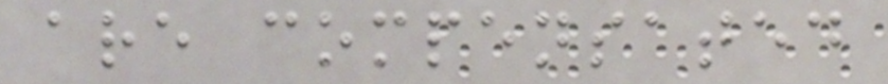are compensated
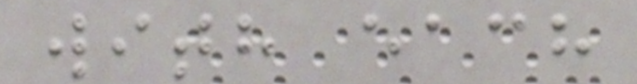with each
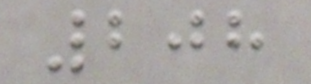208
